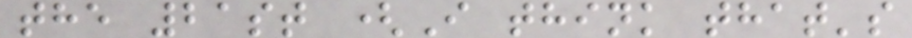the 21st (I think that's
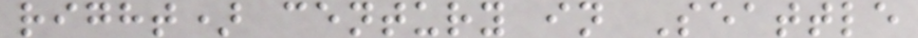right) century in Seattle
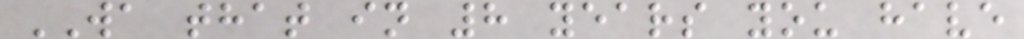WA that in 8 years you have
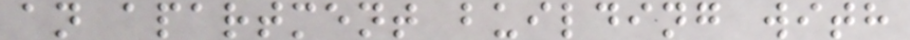an apartment building with
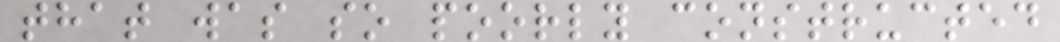that was so poorly constructed
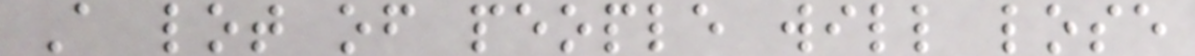A lot of people will lose
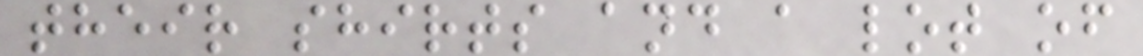their shirts and a lot of
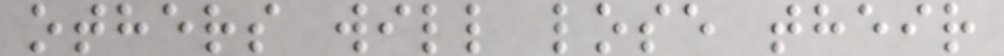others will lose their
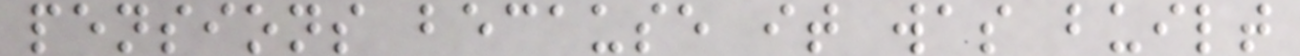pensions because it was built
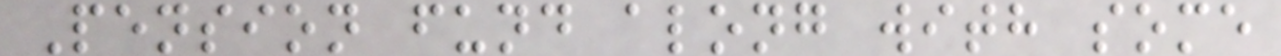Pension fund along with some
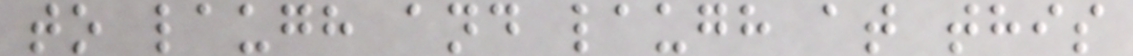to laugh and laugh at this
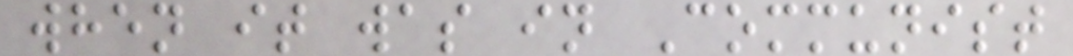when it was in Communist
